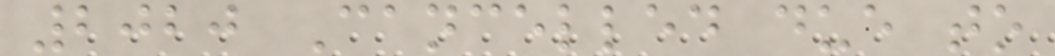2020 Cancelled due to
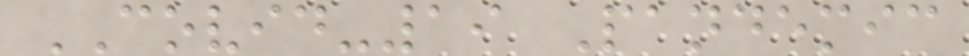COVID-19 Pandemic
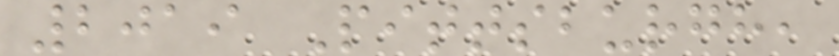2019 Pittsburgh,
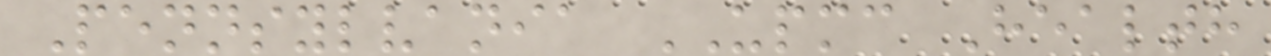Pennsylvania UPMC Health
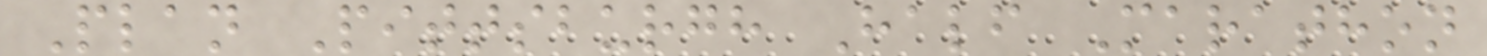Plan Pittsburgh Half Marathon
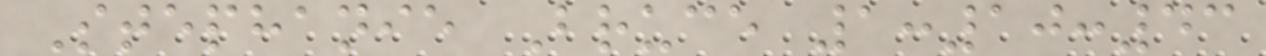Stephanie Bruce 1:10:43
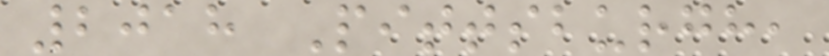2018 Pittsburgh,
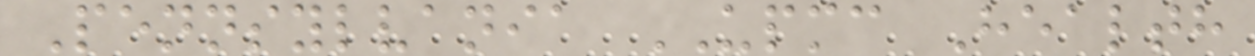Pennsylvania UPMC Health
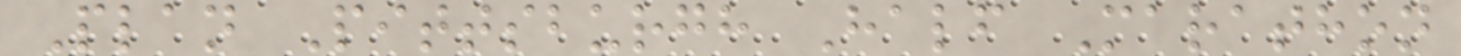Plan Pittsburgh Half Marathon
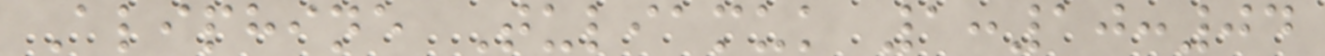Aliphine Tuliamuk 1:10:04
